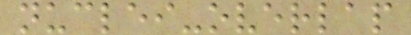nuclei-overlap
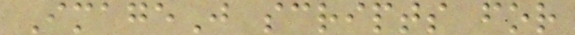ImageJ scripts for
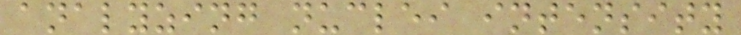analyzing nuclei intensity
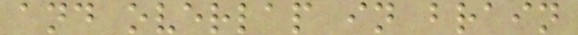and overlap in brain
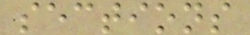sections
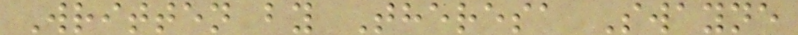Written by Theresa Swayne
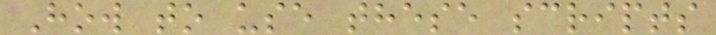How to use these scripts
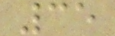35
